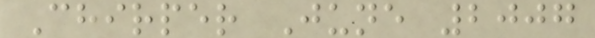Chirper June 2007
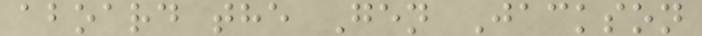aboard the Gen Jackson
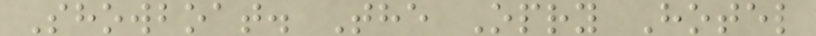Showboat. The Opry Hotel
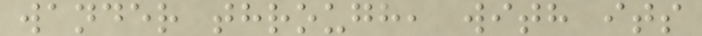wander through, with its
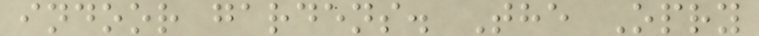indoor gardens. The Opry
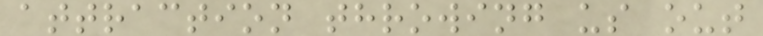attraction throwing us out
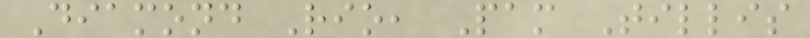Diamond Rio, Pam Tillis
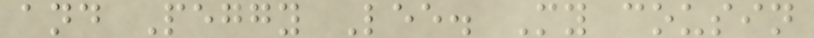and Peggy Lee. My cousin
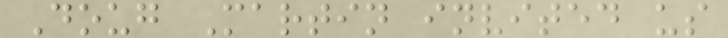Doug Martin invited us
